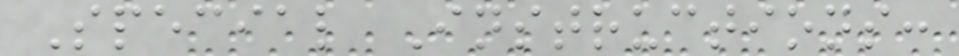Special Instructions:
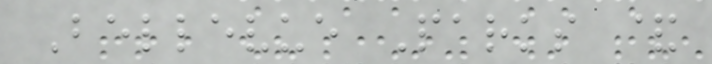Bellevue Parks &
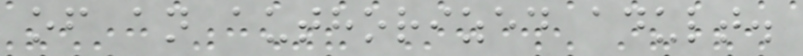of an authorized adult.
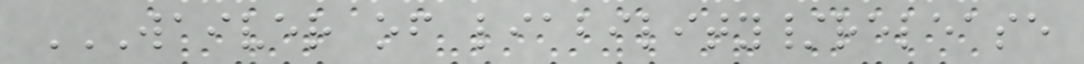WAIVER OF LIABILITY/RELEASE
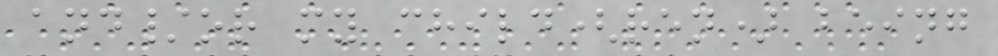and/or my child(ren) being
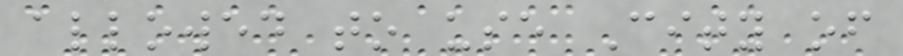allowed to use City of
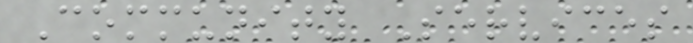Community Services
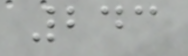243
